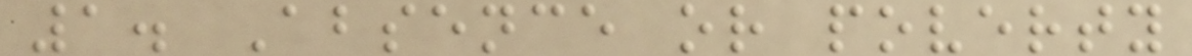1. Absence or poverty
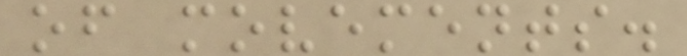of movements.
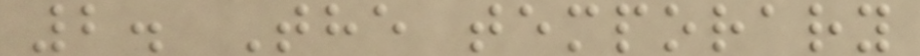2. The temporary
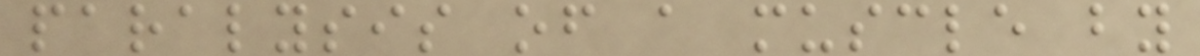paralysis of a muscle by
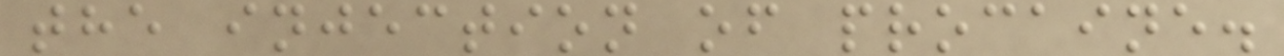the injection of procaine.
